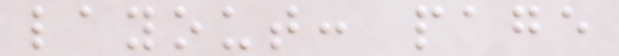layout: page
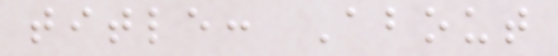title: About
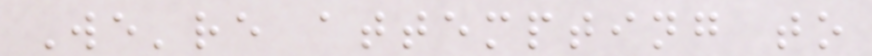We're attempting to
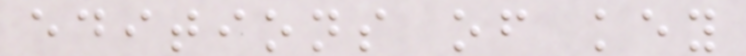editions of key
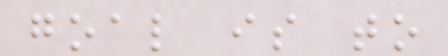goal is to
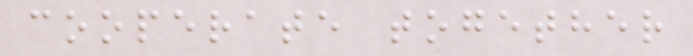cooperate together
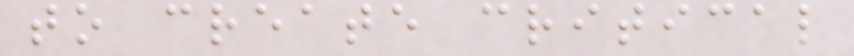to create critical
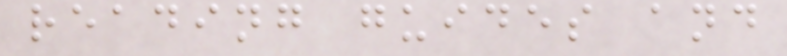reading guides and
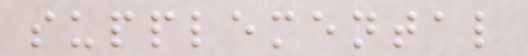supplemental
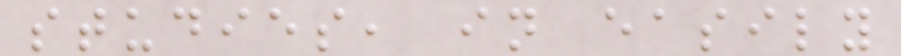studies, in easily
